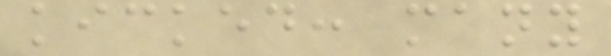kicked: many
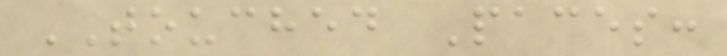TOUCHED Paces:
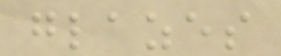glazes
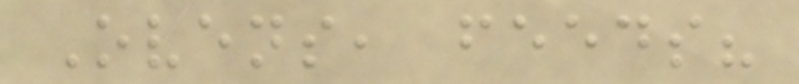Ovens, feeds?
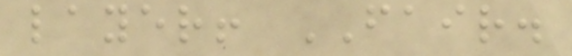layer! FAIR.
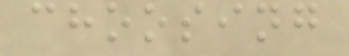choosing
